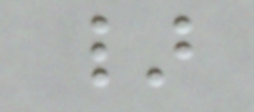}
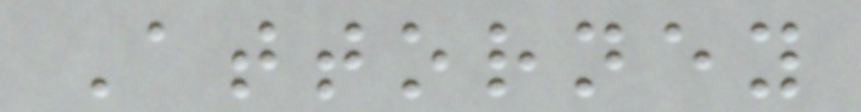Attorney
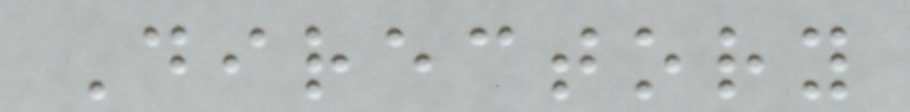Directory
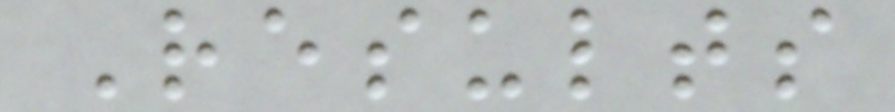Results
